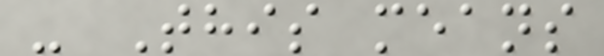- This means
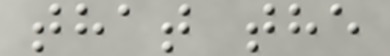that the
